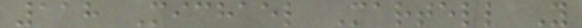118 Michael Martell Y
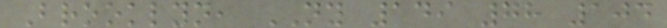Brooklyn, NY 149 78 104
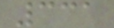331
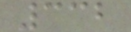332
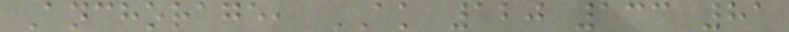Anchorage, AK 120 133 81
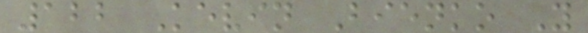122 Kevin Bienko Y
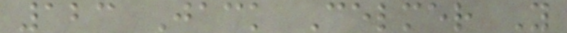123 Jack Celmer Y
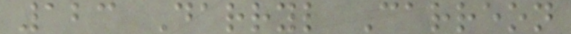123 Darryl Carreon
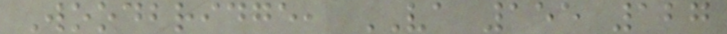Woodbridge, VA 155 127
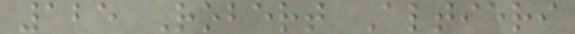125 Robert Altieri
